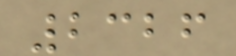2326
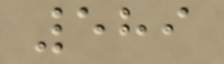589
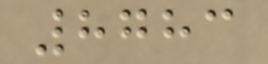8783
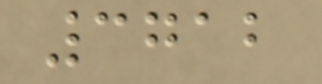3712
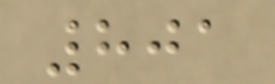801
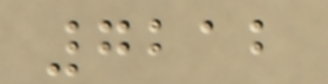7212
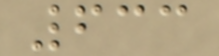633
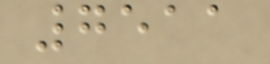7511
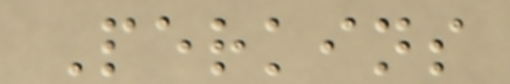Perkins
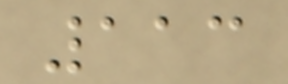113
